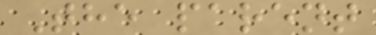The parent
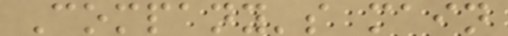Company's main
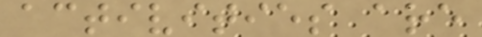activities are
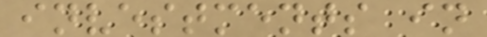investments in
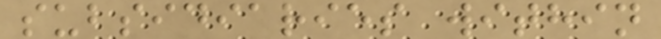subsidiaries within
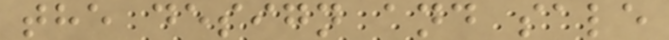the design and sale
